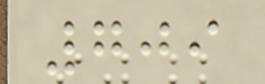709
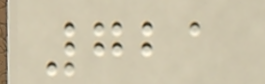721
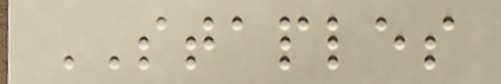STAPLES
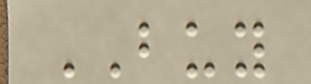BUY
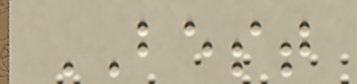BEST
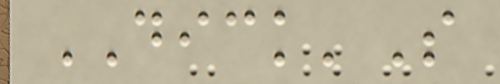DICK'S
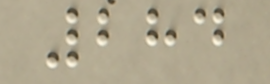284
